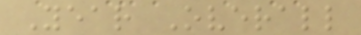Year Overall
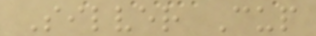Silver Cup
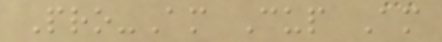Pro-Am Cup Am
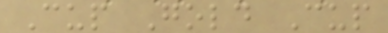Cup Gold Cup
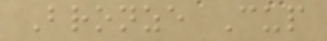Bronze Cup
